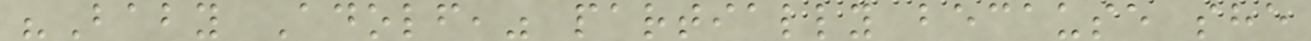"Baby Adolf," partially because she
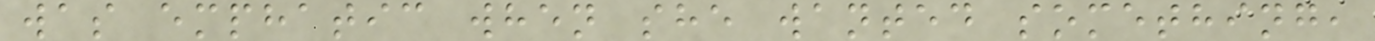was emphatic when she wanted something,
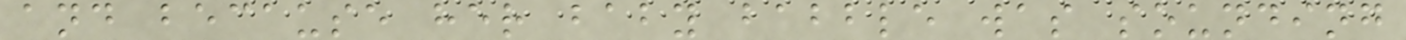and because her baby babble was sounding
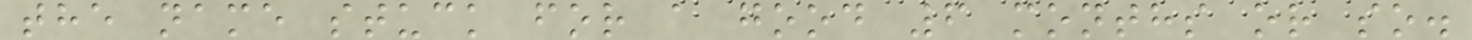the name stuck for a good 6 months or so.
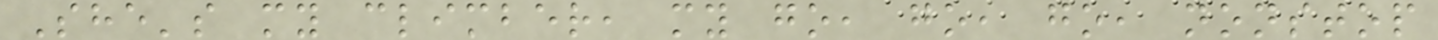She's my climber, my go, go, go, nonstop
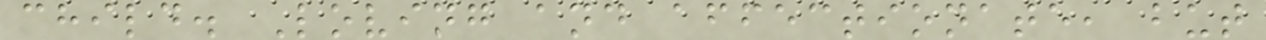child. Loving and affectionate, but
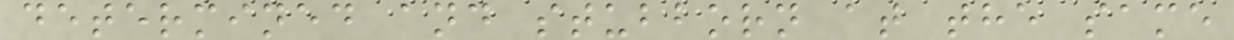determined and stubborn at the same
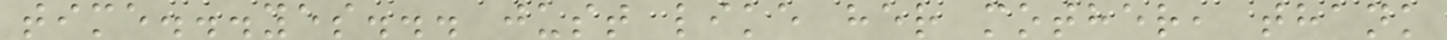time...yes... just like her mother, thank
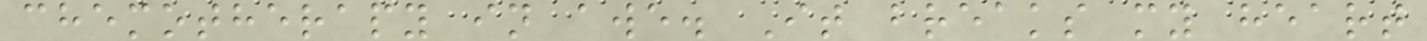chemotherapy in awe. It breaks my heart
